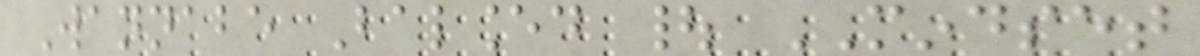Wannabe Balanced | MINDSET
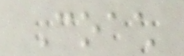Coach
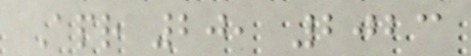Apr 20, 2023
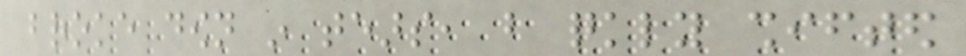broke down in tears, but quickly shifted
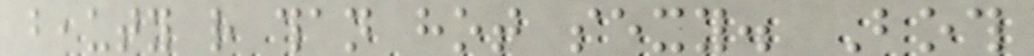beauty rather than hot sexy. Both
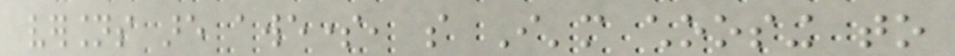versions are awesome, so I'm choosing to
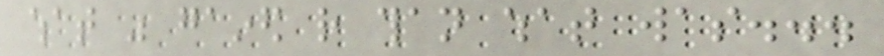what was gained rather than what was...
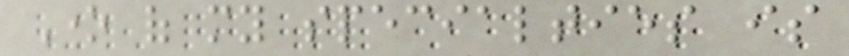One of my specialties is
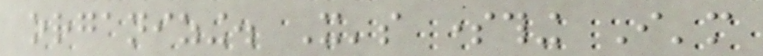organizing. It's something I'm
